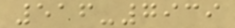516-7939
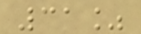31%
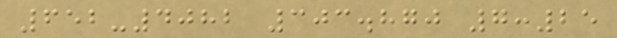652-4082 303.870 7:25
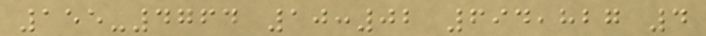155-4764 10:02 694,827 4
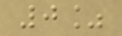0%
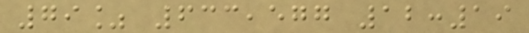79% 633,577 12:19
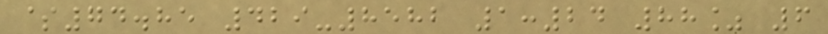$74.85 429-8582 1:24 88% 6
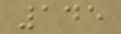145
